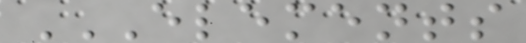ELEMENTS
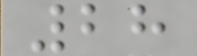28
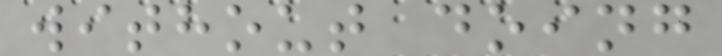without doing
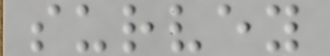survey
